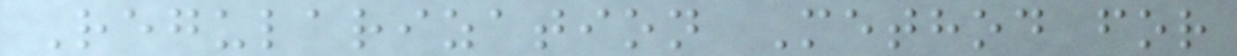Regularization Method for
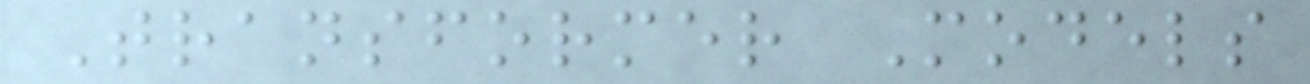Transformer Models
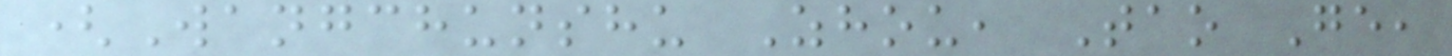(Wangchunshu Zhou, Tao Ge,
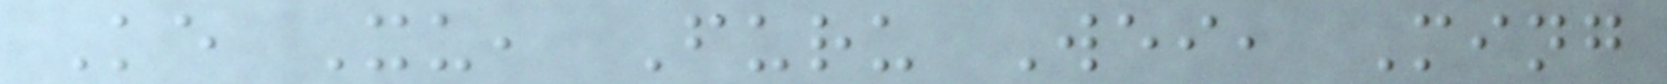Ke Xu, Furu Wei, Ming
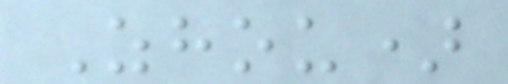Zhou)
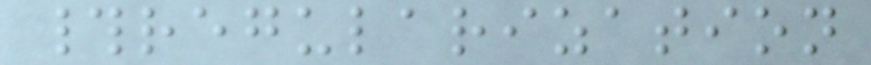#regularization
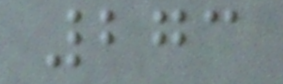273
